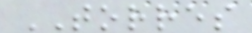TORRES
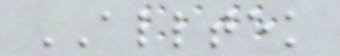ALLTEK
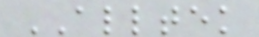ALLTEK
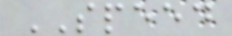SPEED
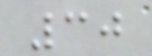30
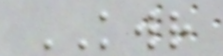KWR
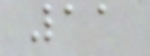11
